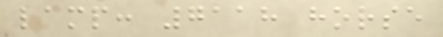lamp: 7118 horse
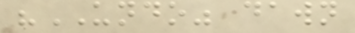"UNDO" dawn
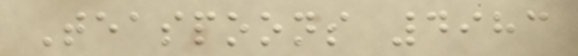Teaspoons 4983
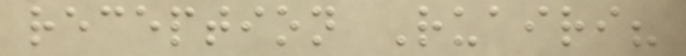reception Ruairi?
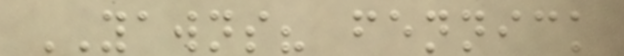YAWNS? fennick
